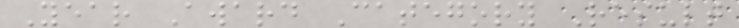Year Award Category Result
